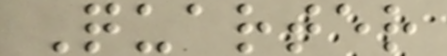Quarter
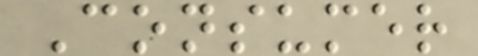Consumer
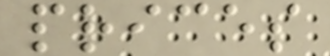prices
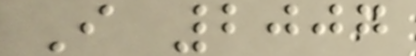I 2007
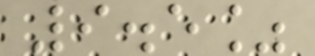9.5%
